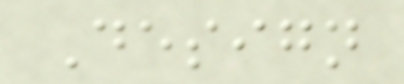Design
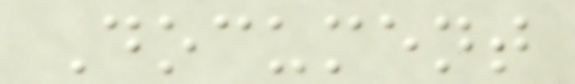Document
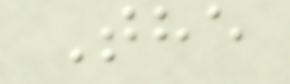The
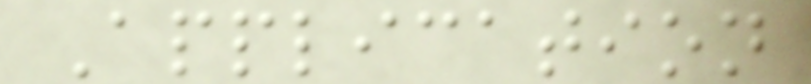Application
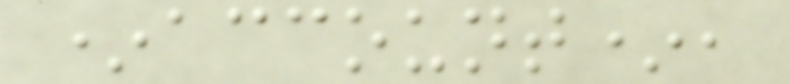*account*,
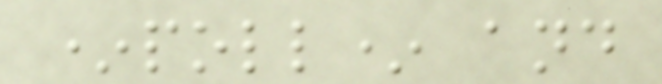*poll* and
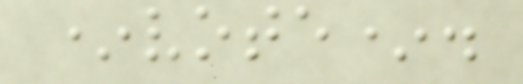*vote*.
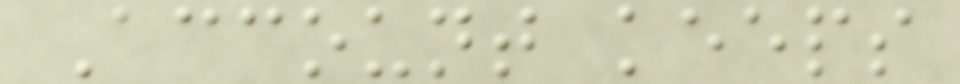Account keeps
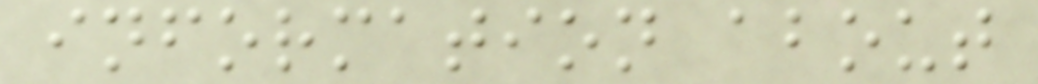information about
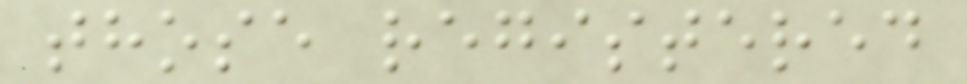those registered
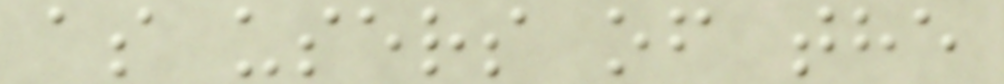as users of the
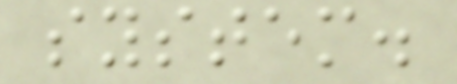system.
